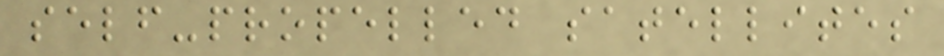self-propelled satellites
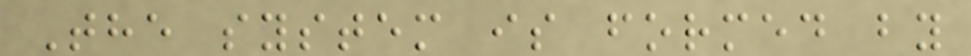The system is formed by
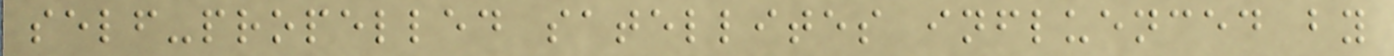self-propelled satellites influenced by
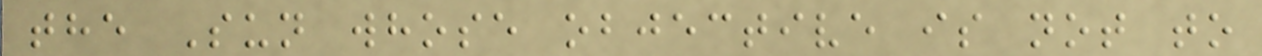the Sun whose objective is not to
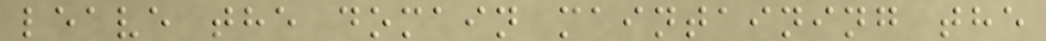leave the domain maintaining the
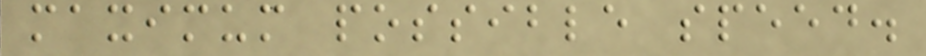maximum possible speed.
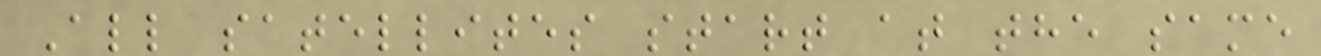All satellites start at the same
